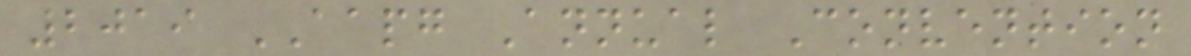2019 AAPG Annual Convention
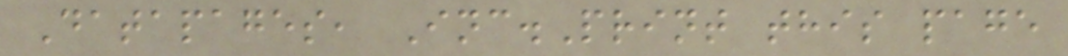Datapages, Inc.Print this page
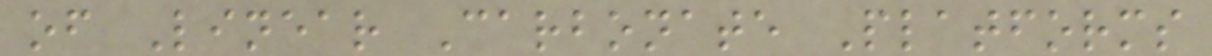of Linear Carbonate Platforms
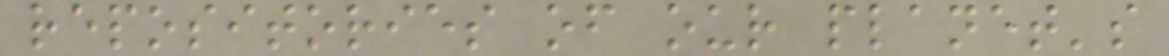repositories of our planet's
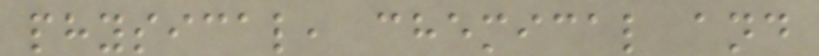physical, chemical and
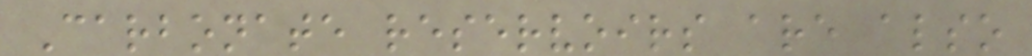Carbonate reservoirs are also
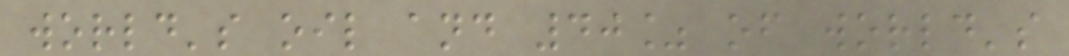world's oil and 40% of world's
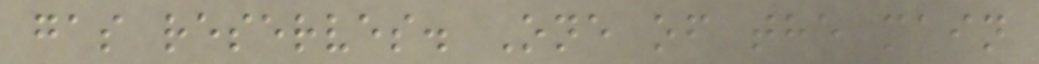gas reserves. One of the main
